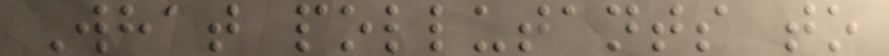What pollutants to
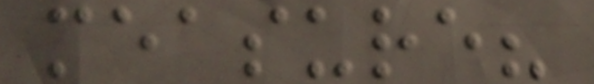measure?
